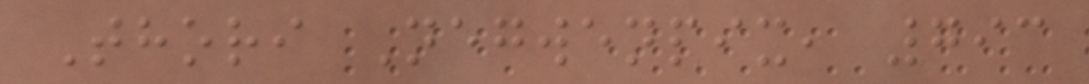Thori Negwenpix, 793
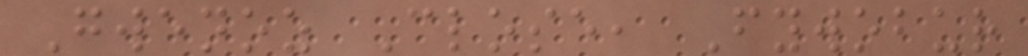Gwenoz Close, Fywobur
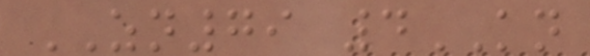ZN79 4KN
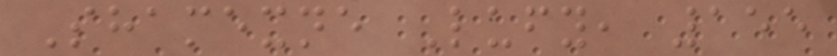Shamexne Lufy, 155
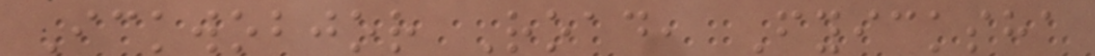Ickwobjor Road, Fyicksha
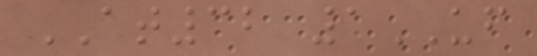AT32 1UF
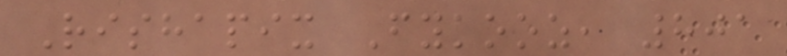Rishapix Fykooz, 801
